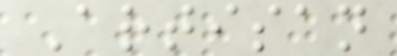Artisan
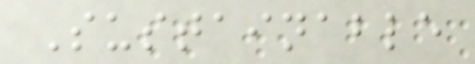Sustainable
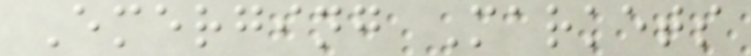Emerging Markets
